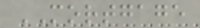MORTGAGE
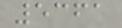5361
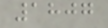1807
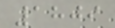1809
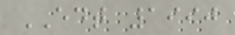EDT 1990
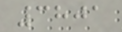3801
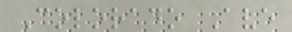Colorado Ave
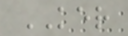KER
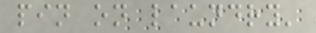pin on laundry'
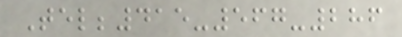Tel;415-567-286
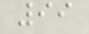99
